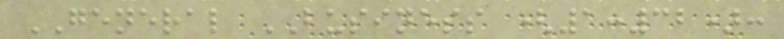GENERAL BUSINESS (1:32):
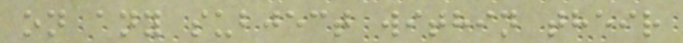on any subject within their
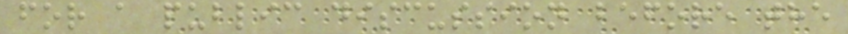for a public discussion before the
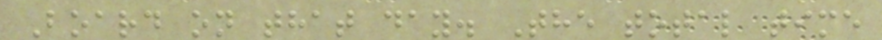Board on that day. The total time
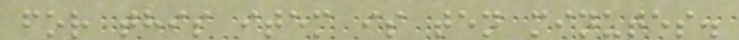for this item is ten minutes.
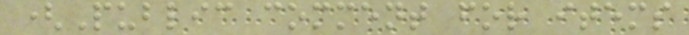(Public comment for items
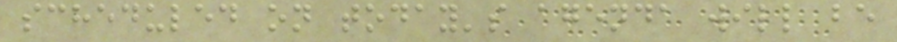scheduled on today's agenda will be
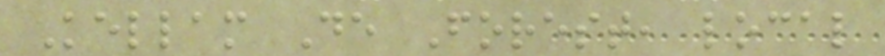Kellam De Forest, local
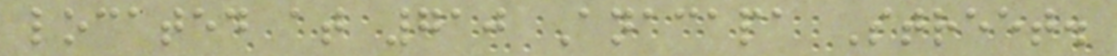located at 710 Anacapa Street.
